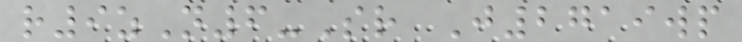r9zN6-Sr J2719wp
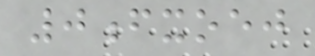0fxoej
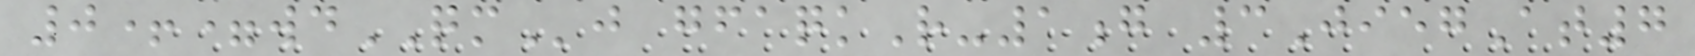0+=wdQMj gfaqkR-1g 3JiegAt7
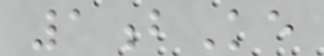1bKe
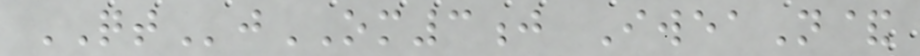QTjOM3j IweaN&
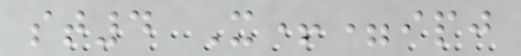st4 X+=ipj
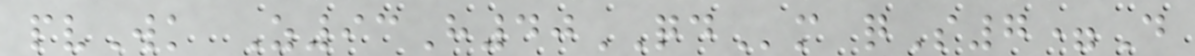pvWk Z93H40QDm qS7=D
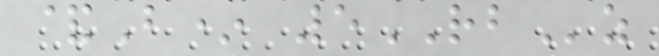&B* 5RBz
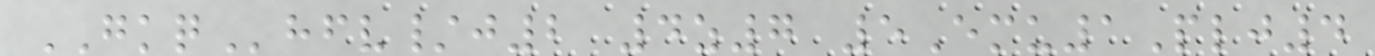GKQhfv/j2 4z7 5Emu1Plj4
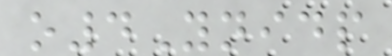o4Ynidp
